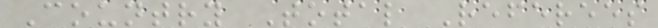Country Total Referees
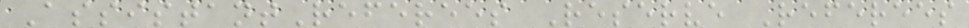AssistantReferees Reserve Referees
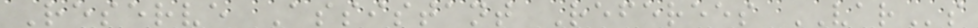Reserve Assistant Referees VARs
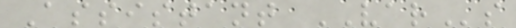Assistant VARs
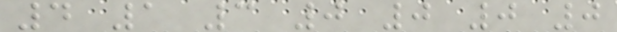4 1 3 0 0 0 0
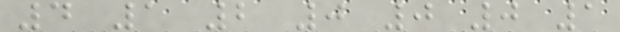4 1 2 0 0 0 1
